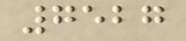7527
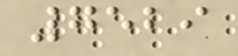7529
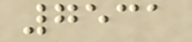7531
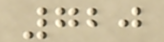720
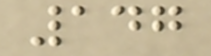147
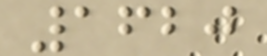1620
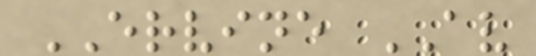ERVINE AV
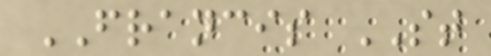FRANCIS ST
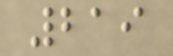219
